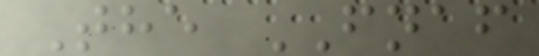The FNAF
